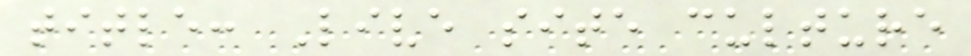title: Live site culture
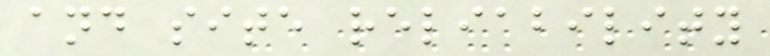and site reliability
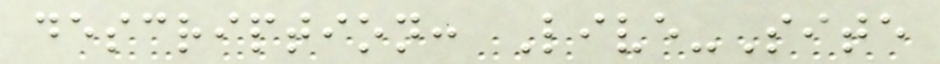description: Live-Site
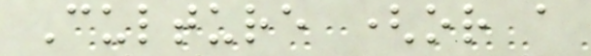Culture (or a
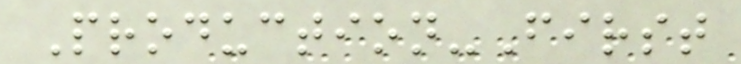Production-First
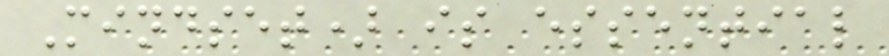Mindset) is essential
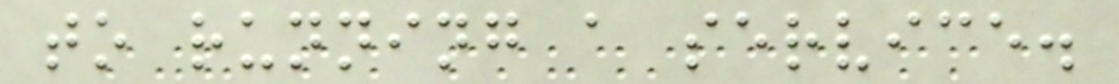to running a service.
